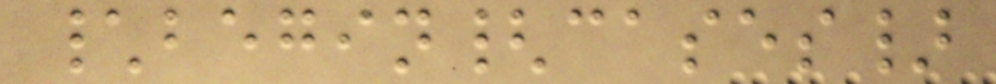\begin{cases}
